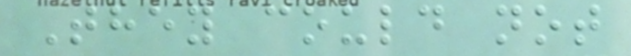They could not
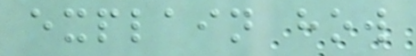explain how
